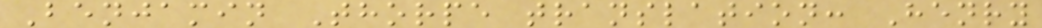Benjamin Thorpe translation: Henry
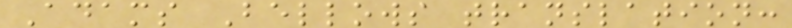Adams Bellows translation:
